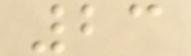23
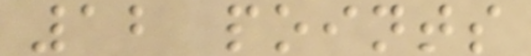12 points
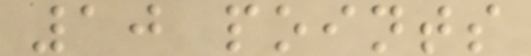10 points
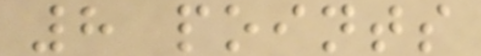8 points
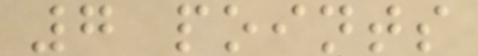7 points
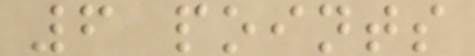6 points
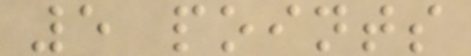5 points
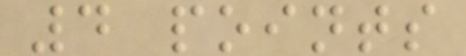4 points
